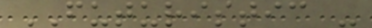FUTURISTIC -
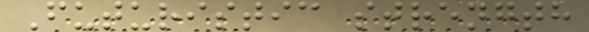Futuristic strength
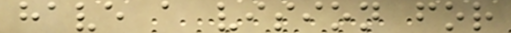have a vision for
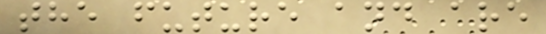the future and are
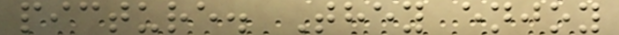picture. They enjoy
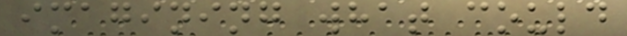imagining what could
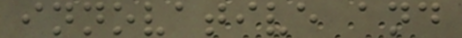innovative and
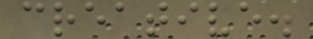creative.
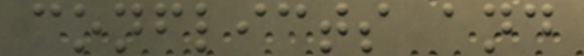conflicts and
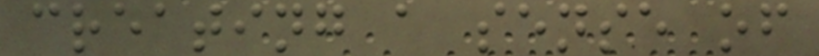creating a sense of
